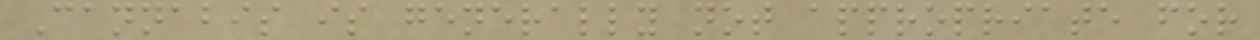Cannabis is generally not appropriate for
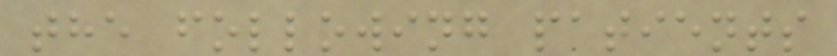the following patients
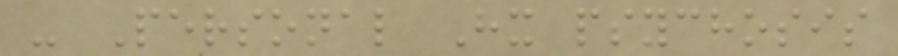- Personal Hx psychosis
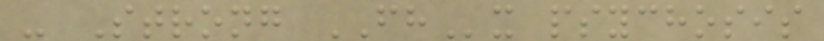- Strong FHx psychosis
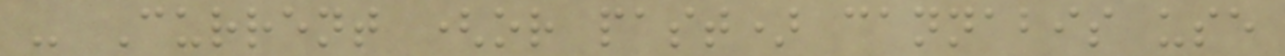- Current (or past) cannabis use
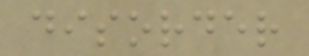disorder
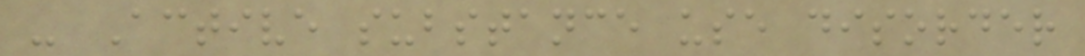- Active substance use disorder
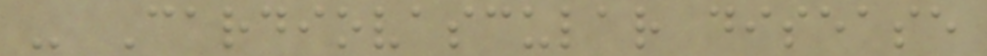- Cardiovascular disease
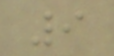9
